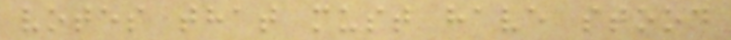votes that must have stood
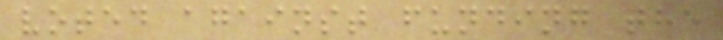voted against funding the
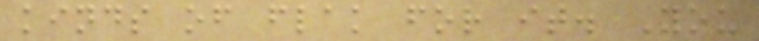kinds of flak for it. You
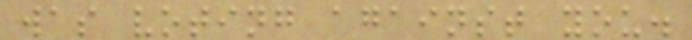was voting against you.
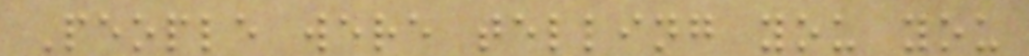People were telling you you
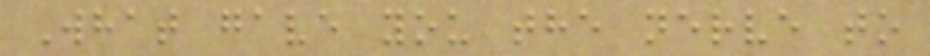What gave you the nerve to
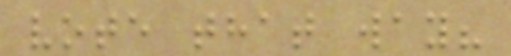vote that way?
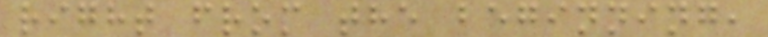right from the beginning,
